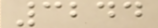3244
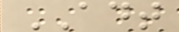ADT
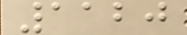1120
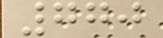770
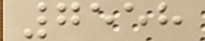7558
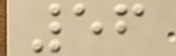56
